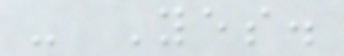- Yes.
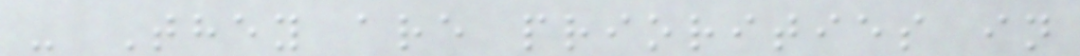- They are priorities in
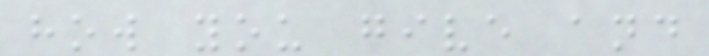how you give and
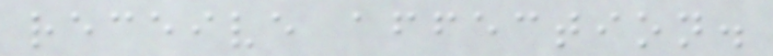receive affection.
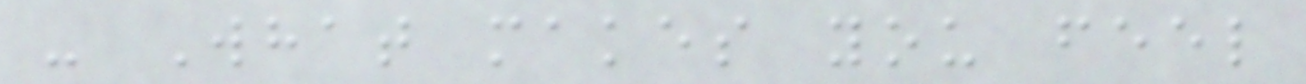- What makes you feel
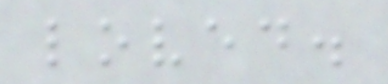loved.
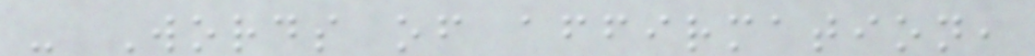- Words of affirmation,
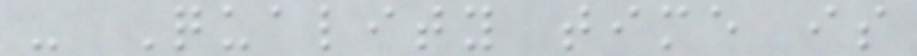- Quality time is
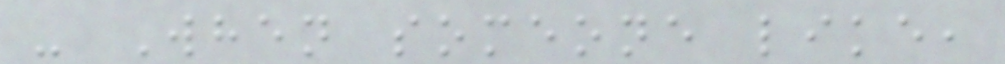- When someone like,
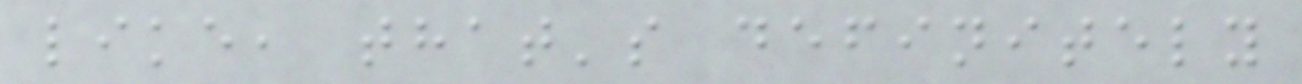like, that's definitely
